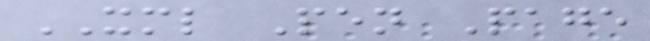XML Pen Page
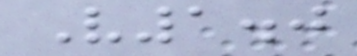V1.0
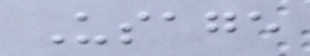Usage
